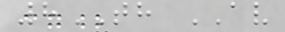8TH AV
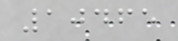10465
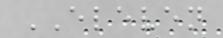ELEVEN
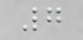7
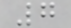7
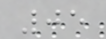05
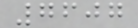7607
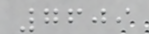7609
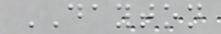DAYTON
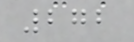272
